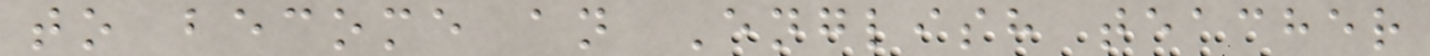to become an English teacher
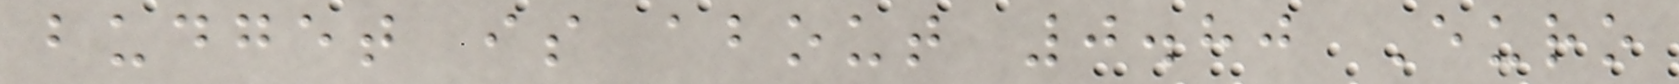budget is about 0.80 Euro
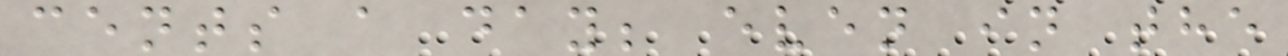cents a day; even in the
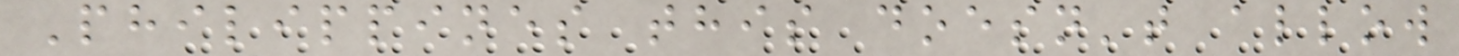Philippines this doesn't allow
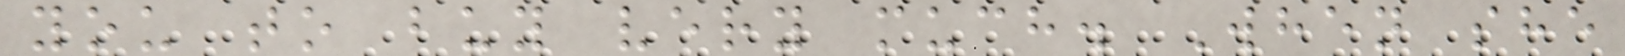you to buy very much. When she
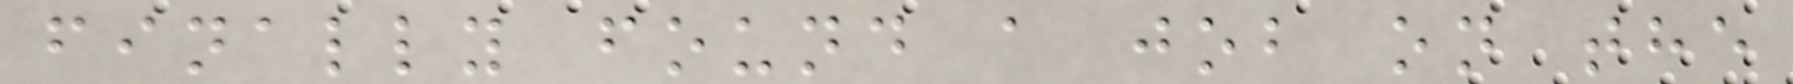finally found a job on the
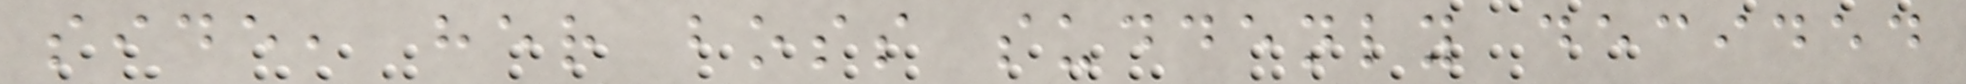side, her boss suddenly decided
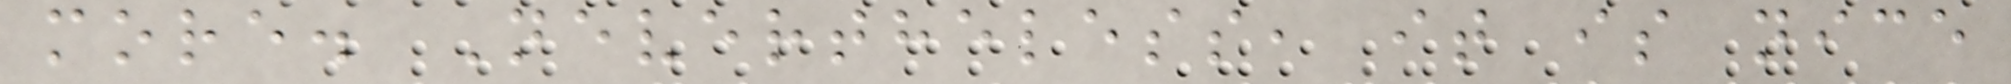more. Nevertheless, it is nice
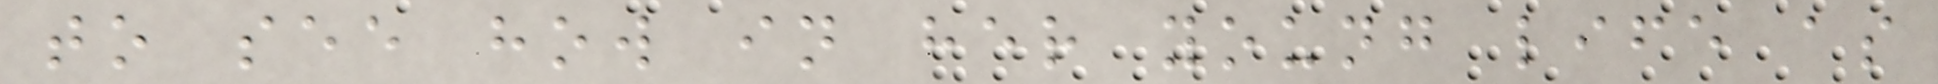to see how in her young life as
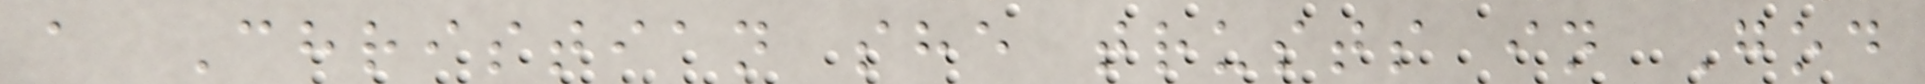a Christian she trusts in God
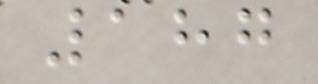187
